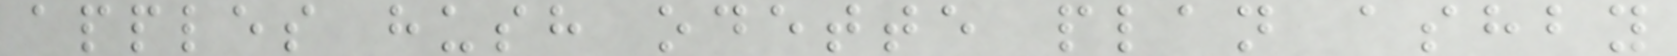apples hush odette plan ashby
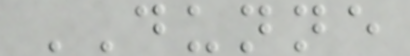DUNNE
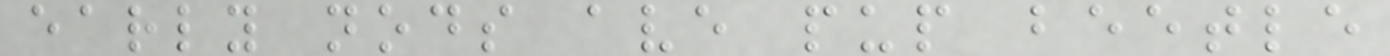early nods ave pup beetle
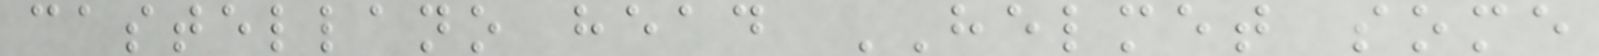castellano head HELMET some
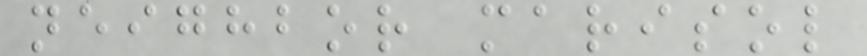neighbor marisol
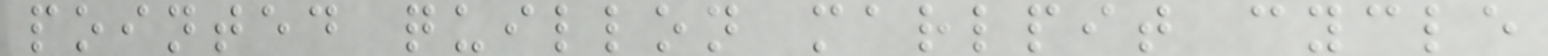pointed quillon marlpit cycle
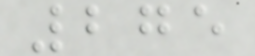275
